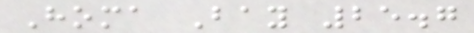Homa Bay 25.7
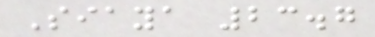Siaya 23.7
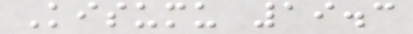Kisumu 19.3
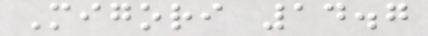Migori 14.7
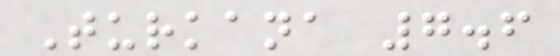Turkana 7.6
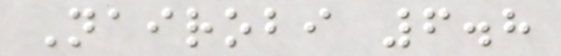Nairobi 6.8
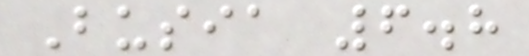Busia 6.8
